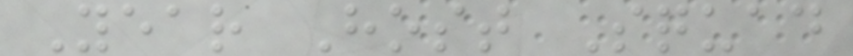Year Host Squad
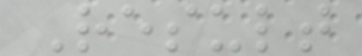Result
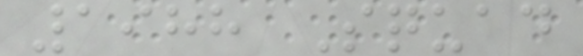1988 Squad
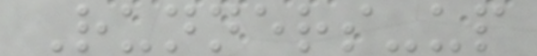Runners-up
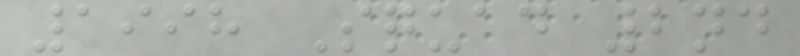1998 Squad 2nd
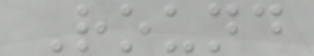Round
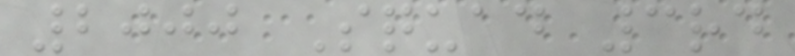2000 Squad 3rd
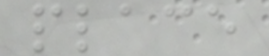place
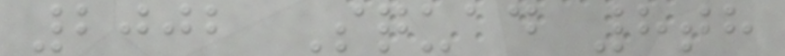2002 Squad 8th
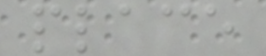place
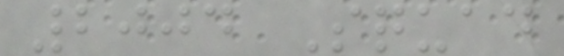2004 Squad
